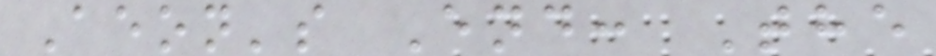Aeon's End: The
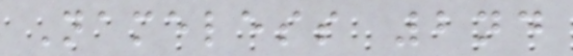Nameless 2nd
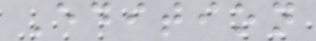Edition
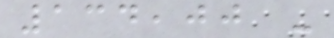134,00 -
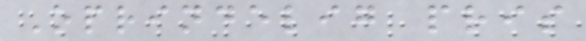Oprindelig pris
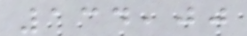134,00
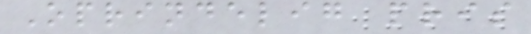Oprindelig pris
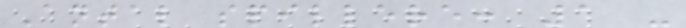Antal spillere: 1 -
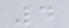4
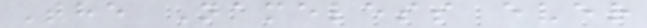The Nameless ever
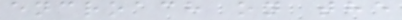encroach on the
